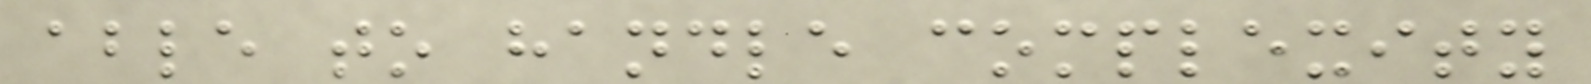able to handle complexity
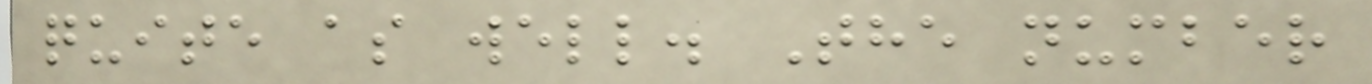quite as well. The number
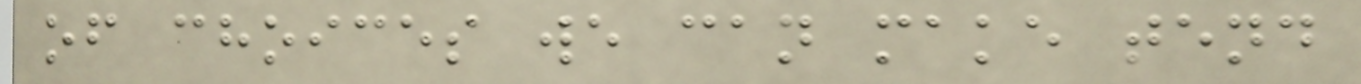of choices we can make tend
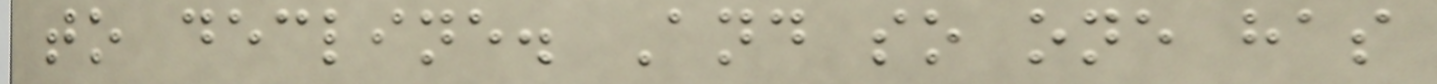to decline. And so one has
